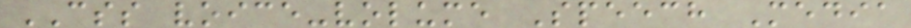CSS voice-volume Speech Media
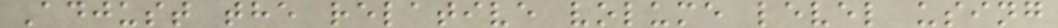Adjust the relative volume level using
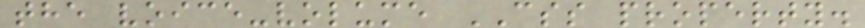the voice-volume CSS property.
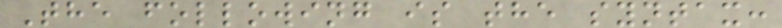The following is the syntax:
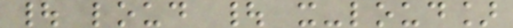| loud | x-loud]
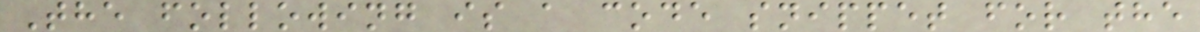The following is a code snippet for the
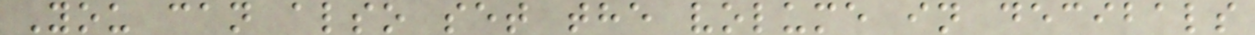You can also set the volume in decibals
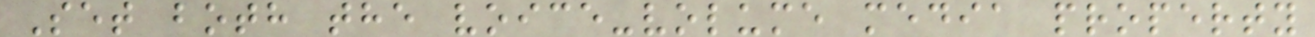Set both the voice-volume media property
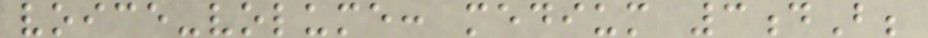voice-volume: medium 3dB;
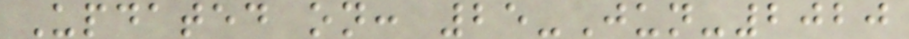Updated on: 25-Jun-2020
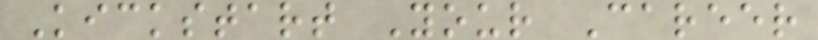Kickstart Your Career
